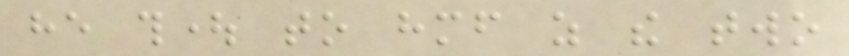he thought to himself as the two
